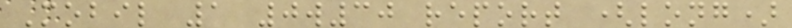Mobil 1 0w30 report (long)
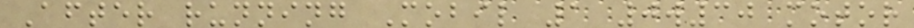After running Mobil 1 0w30 motor
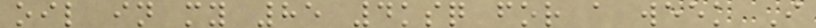oil in my 85 4ksq for a week I
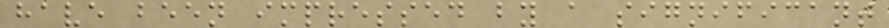have been impressed by a significant
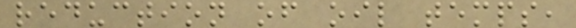reduction of oil temps,
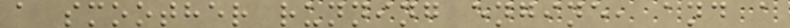a smoother running engine, and a
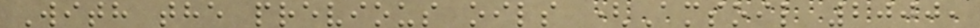With the previous oils (Amsoil 2000,
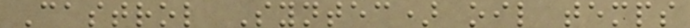Castrol Syntec) oil temps
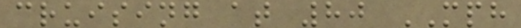cruising at 80 MPH
